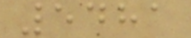5481
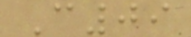C09
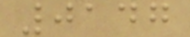0147
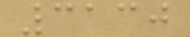3130
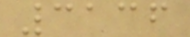3136
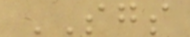SGS
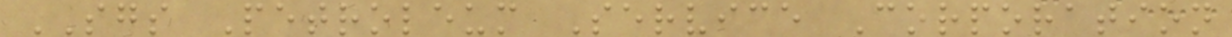SGS Petroleum Service Corporation
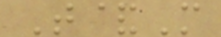T&M
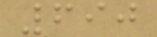690
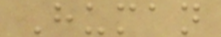Human
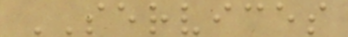SERVICES
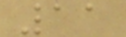11
